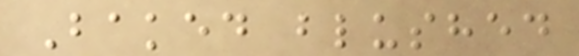Baked blushed
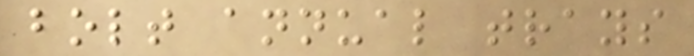bolt annual trays
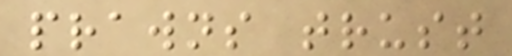prawns trust
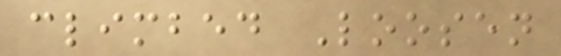climbed Loosen
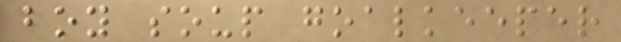boy soup goalkeeper
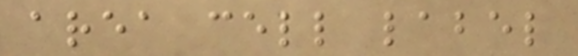area cell label
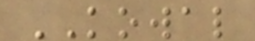KOWAL
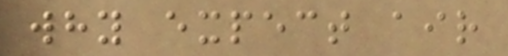why expect air
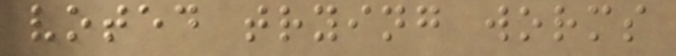voted trying worms
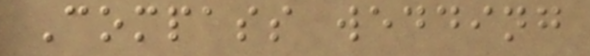Compass wedding
